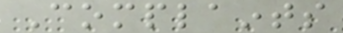Complaints
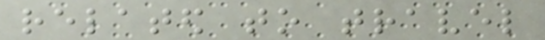related to travel
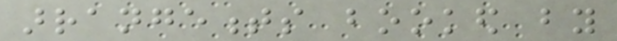arrangements booked by
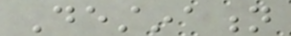Destination
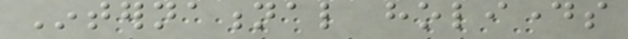International holidays
